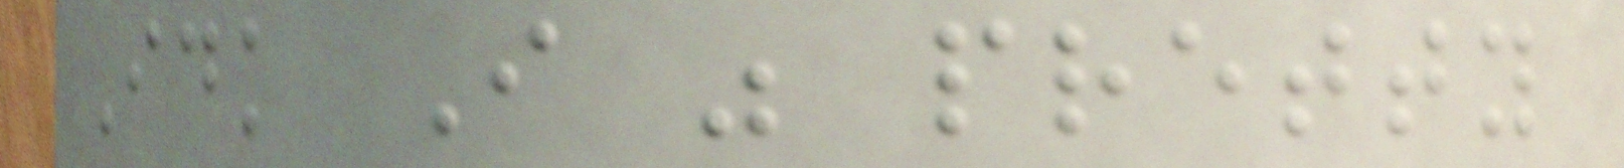Idk I was pretty
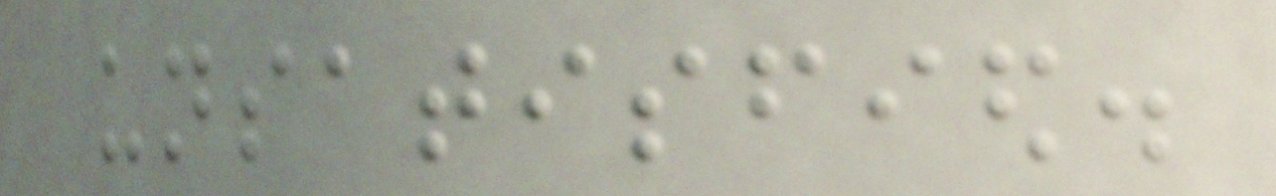unsatisfied.
